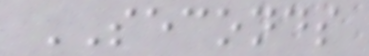SECONDS
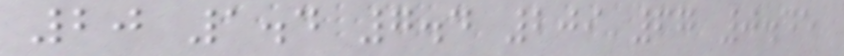20 1.4 7.4 209 67 0.45
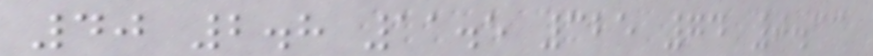40 2.8 11.5 325 74 0.33
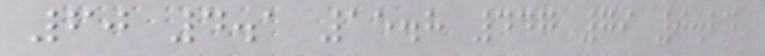60 4.1 15.8 447 79 0.24
